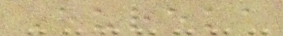Eureka
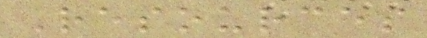Resources
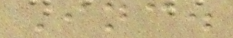Inc.
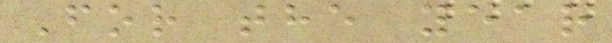For the year
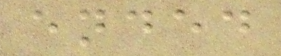ended
